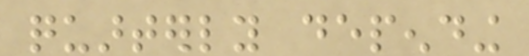quarterly depending
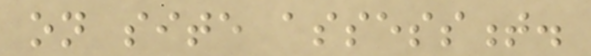on site assessment.
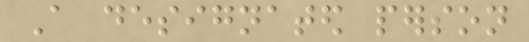A designated person
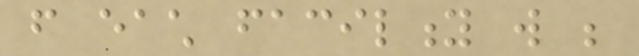from each facility will be
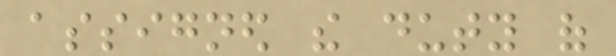assigned the duty of
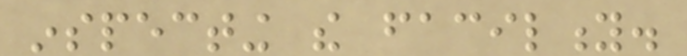inspecting the facility.
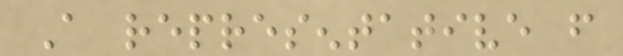A representative from
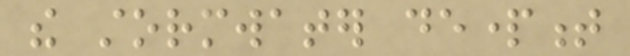the stormwater department
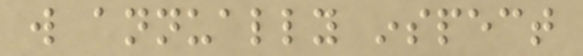will annually inspect
